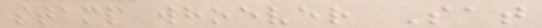stamp whoever Sat
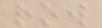row
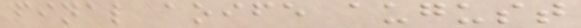final aoife august
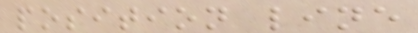position line
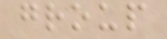group
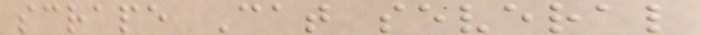scrape Cat several
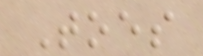Toes
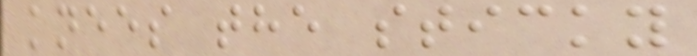knees the sticky
